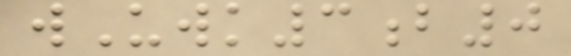wUwk3b0
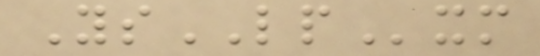YsLPxm
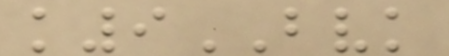k9BVK
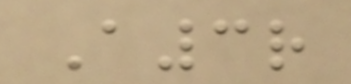A3r
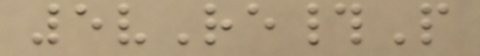5vRe#P
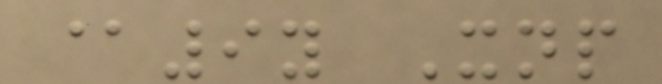@9y Xnp
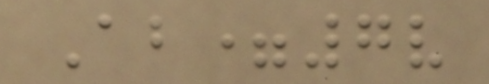Ab=7v
